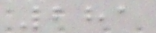281
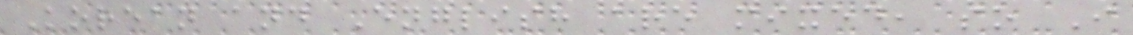Korean and English are mixed, so I
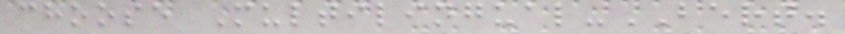choose Multilingual-BERT.
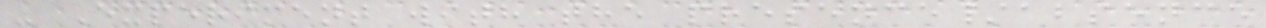- Experiment with the presence/absence
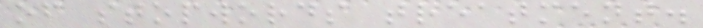of stopwords treatment.
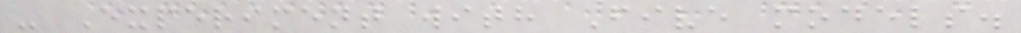- Experiment with Five models.
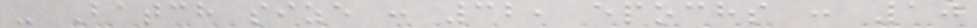- Batch size : 32, epochs : 10
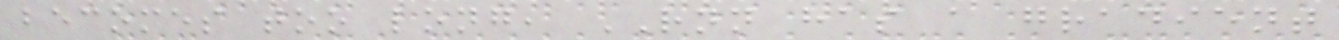becomes too long, RNN has a gradient
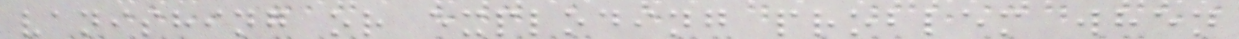vanishing or exploding problem when
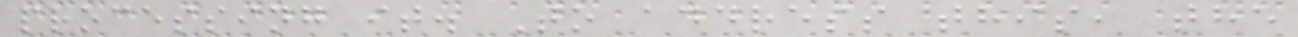processing it. To address this, the
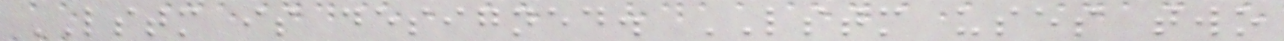LSTM is designed. LSTM uses two
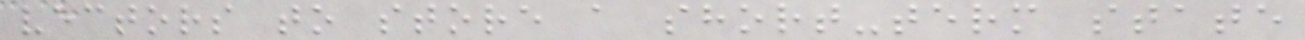vectors to store a short-term state
